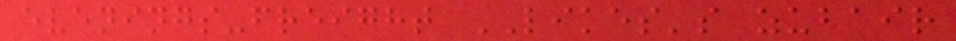evenings-freight LIKES's zubair
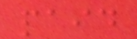paid
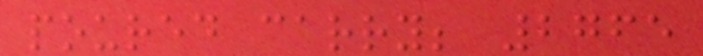poured carry; 2765
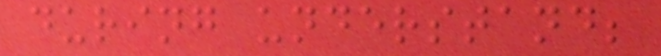during understand;
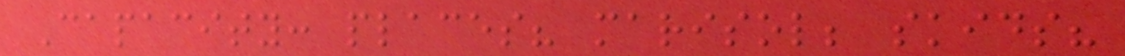Capacity: places? marisol; skids?
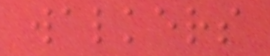walkers
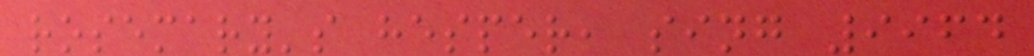rosemary's hesper, sing 9964
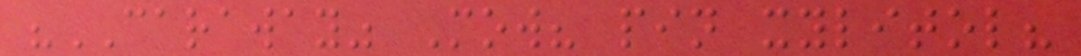"CARAWAY" Mow? pin xylitol?
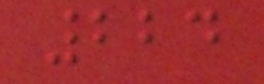224
